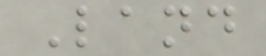Land
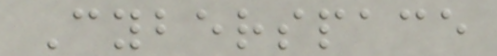Cyberspace
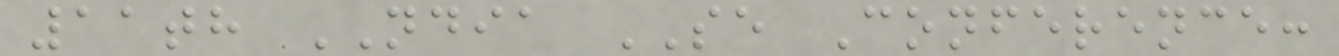11th NDIA SE Conference:
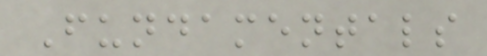Fundamentals
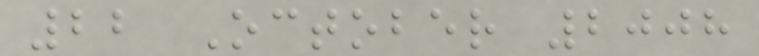22 October 2008
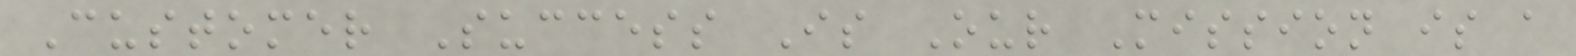Customer Success Is Our Mission is a
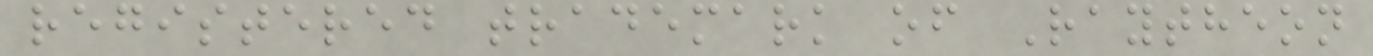registered trademark of Raytheon
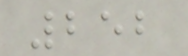252
